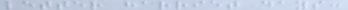letter harriet days:
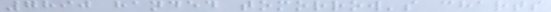7890 handed tomorrow's charts
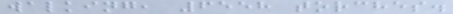walking, 6558 torches.
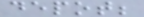depot;
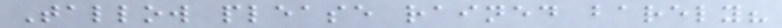Tallow please rained barely?
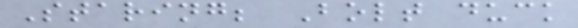Staring; Bolt duck
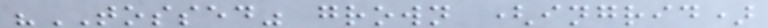"TOSSED" grown (ingrid)
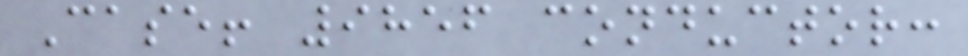Case! 9856 conductor:
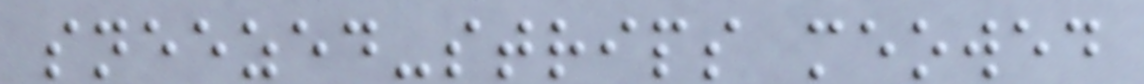sneezed-strips meowed
